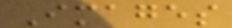Images
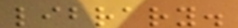library.
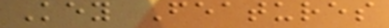Key Features
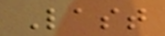Last
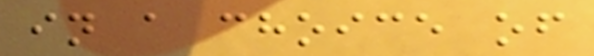in a choice of
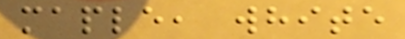maple, white
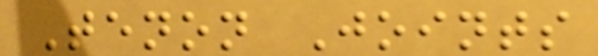Tenon Joints
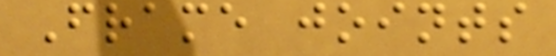Frame joints
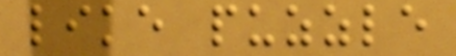like puzzle
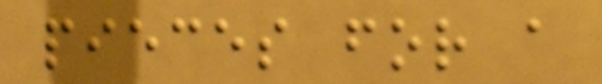pieces for a
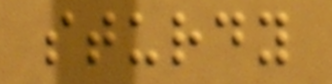sturdy
